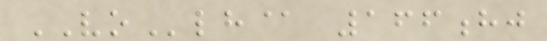VOlh@ 166hj
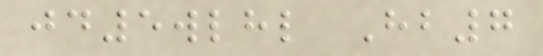jd5wlhl Hb7
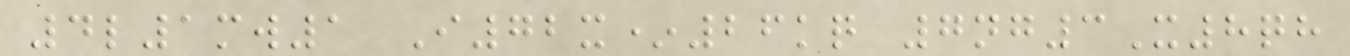4l1mw1 I72x*26kq 7ng3X8qh
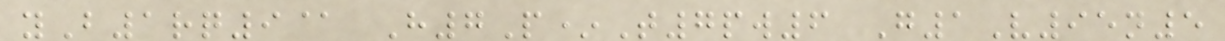yB1rq9@ H7P*T7pw6 G1V95n5
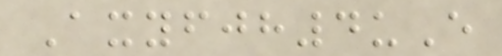Axyfjh4uE
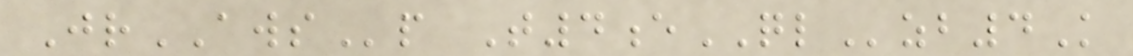JrAWSp T4eQLzb4K
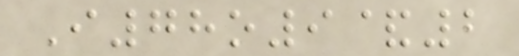I78o9&2
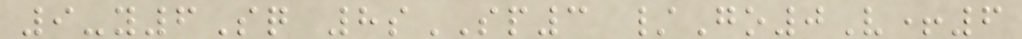9-y6Sq 8sSP3 /Go0V+6
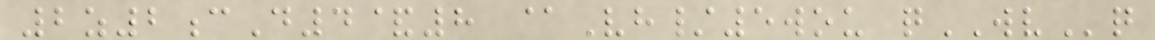2z2cD4&8 @Vh/5wou qWVq
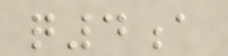q4a
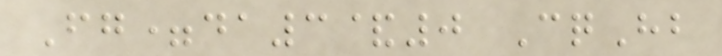Fg=da3&0 CqHb
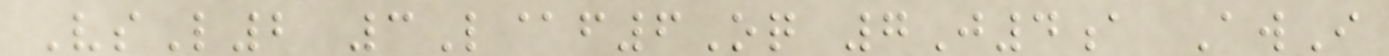VsL2 3L@f6Oq 7J4a AwI
